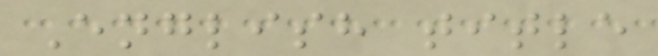English title
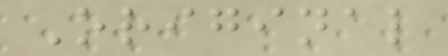Original
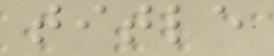title
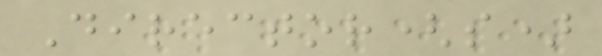Director(s)
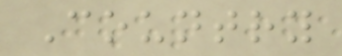Country
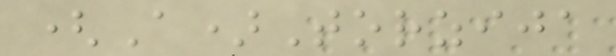(A)Torzija
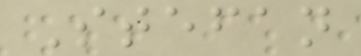Stefan
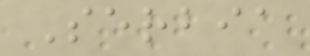Serbia
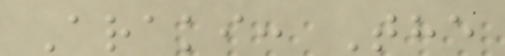Araki: The
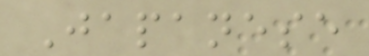Japanese
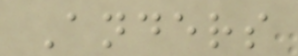Anders
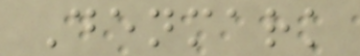Denmark
